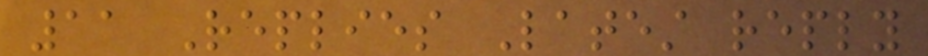11 Replies Latest reply
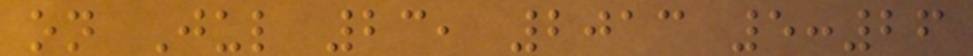on Jul 23, 2013 5:26
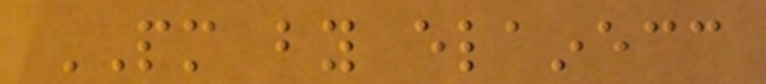PM by elainecc
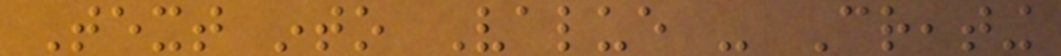Text into Value - Creating
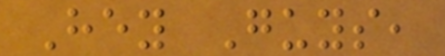Hey Guys,
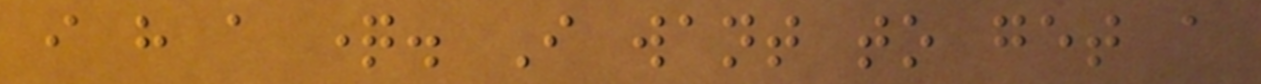i have a question. I want to get a
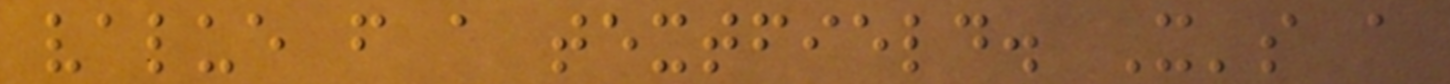value from a textfield. It's a
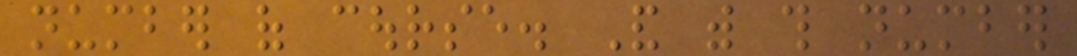number of course. And with this number
